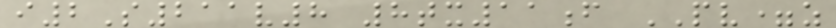i2S211v8 8tx11f PV=z
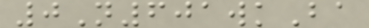0N601wkBa
